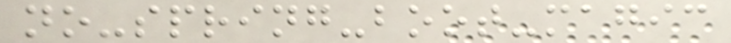no-spring-boot-magic
